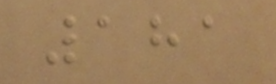181
